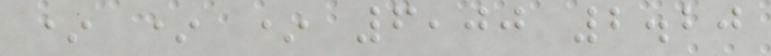* * * 6,00 2.20
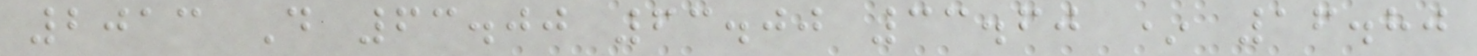2013 D 63.00 63.00 33.60 * 16.80
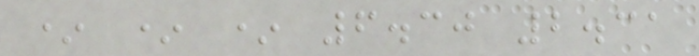* * * 6.30 2.31
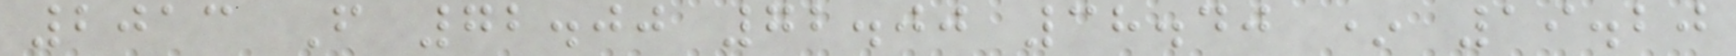2013 F 72.00 72.00 38.40 * 19.20
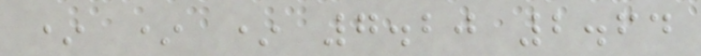* * * 7.20 2.64
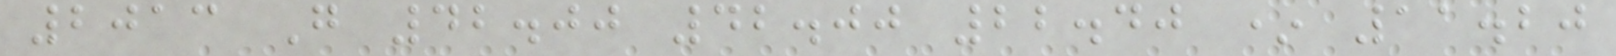2013 G 42.00 42.00 22.40 * 11.20
